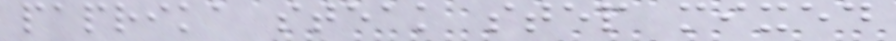paprika steak step mixed
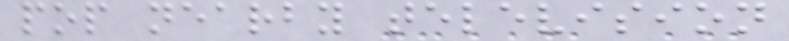pop nearby television
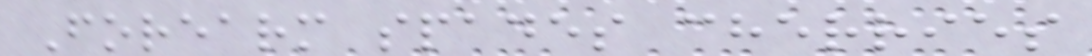Forearm spades cherries
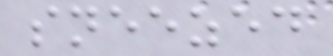sneezed
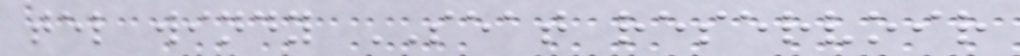tel windy SEAT reservoir
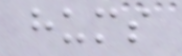hums
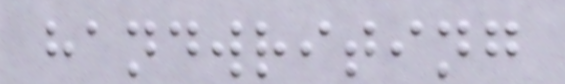handwriting
